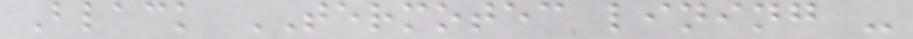Black TERMOTEC lining -
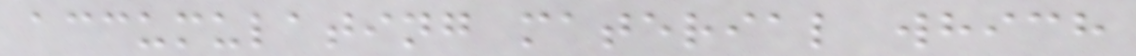accumulating material which
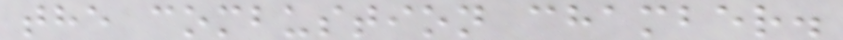the combustion chamber.
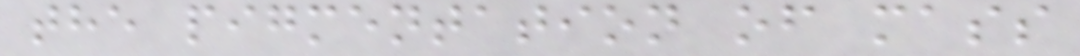the pigmentation of mass
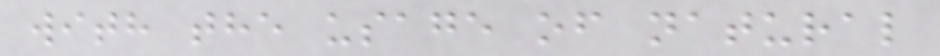with the usage of natural
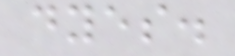dyes.
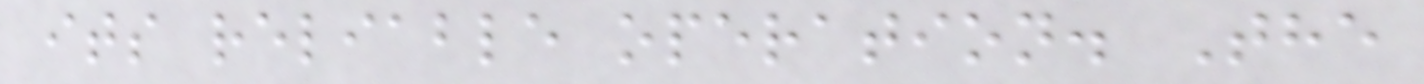its reliable operation. The
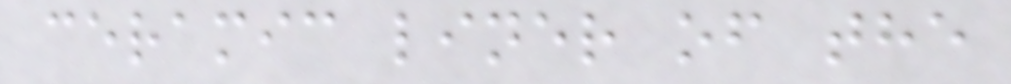ceramic liner of the
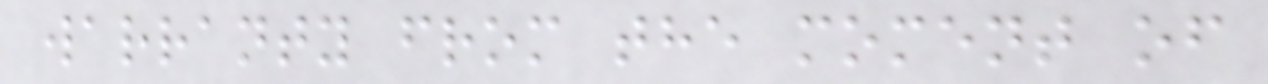warranty from the moment of
